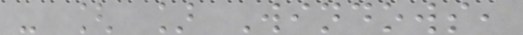- [ ] Windows,
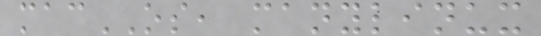macOS, manylinux
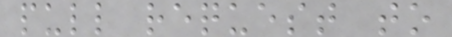pull request to
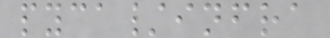pyca/infra
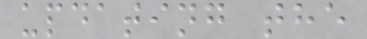updating the
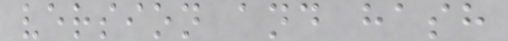version and hash
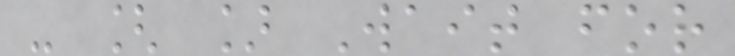- [ ] Wait for
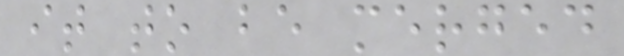it to be merged
